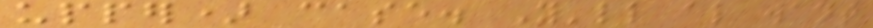upper) case. You'll also want
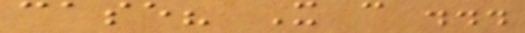case? It can ...
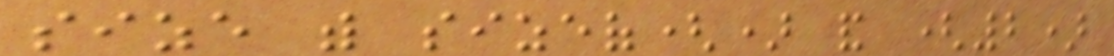size with sizeof() and (2)
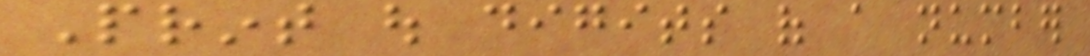Print out digits of a number
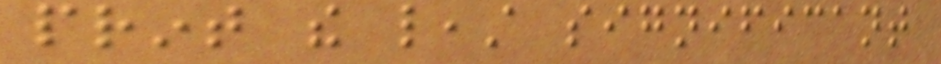print the least significant
